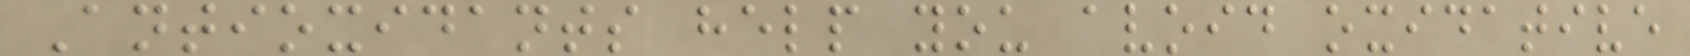Antioxidants help you avoid oxidative
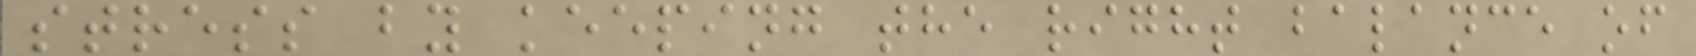stress by keeping the right balance of
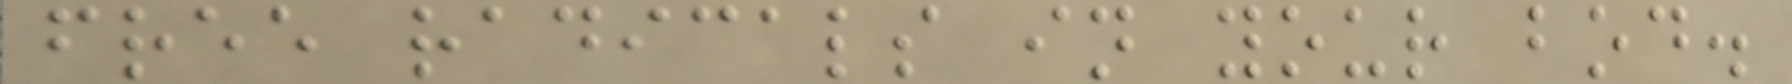free radicals in your bod.
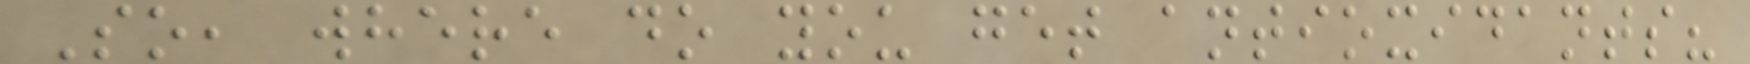So, where do you get antioxidants?
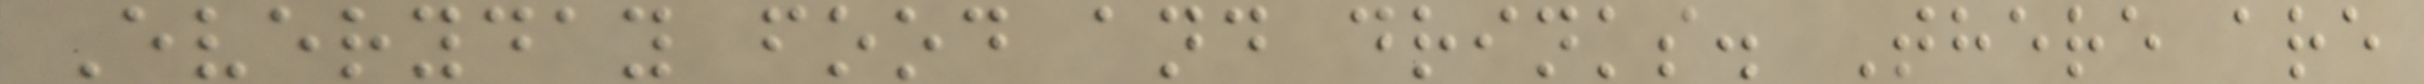Everyday food and drinks. There are
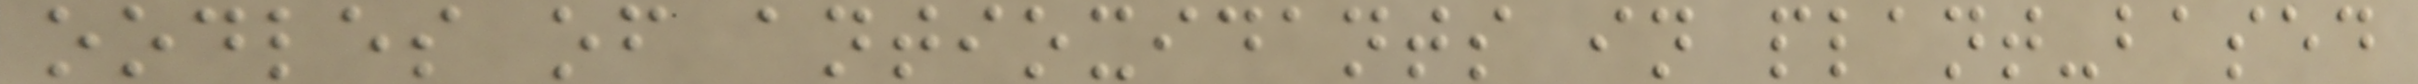oodles of antioxidants in plant-based
